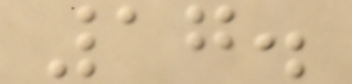17.
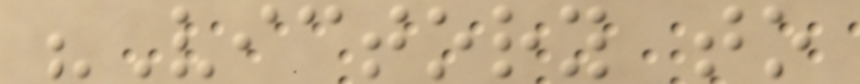"Victory to
